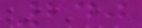240
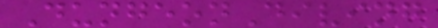DungeonDiving
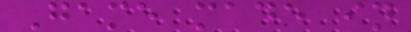Game made in
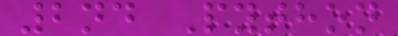2nd Python
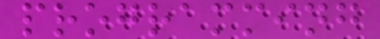programming
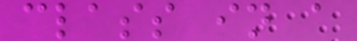class in a
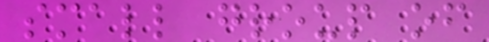small group of
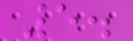5.
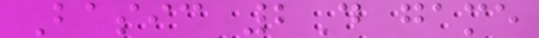Basic 2D game
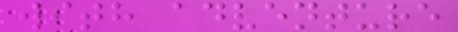with adventure
